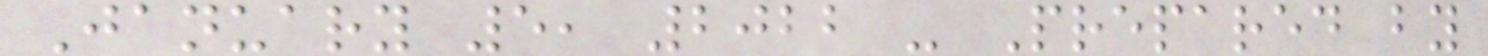January 5, 2022 - Prepared by
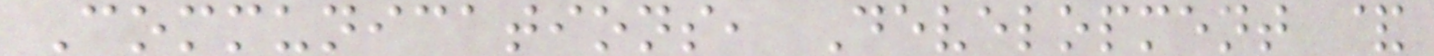Communications, Development &
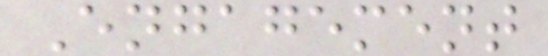Engagement
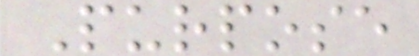Purpose
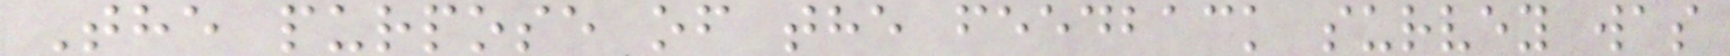The purpose of the feedback survey was
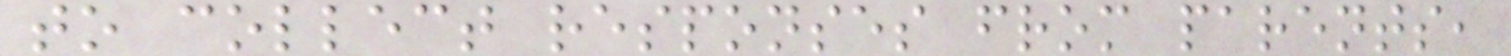to collect responses from parents,
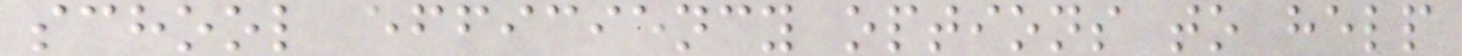school efficiency options to help
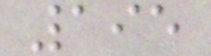195
